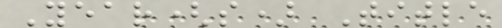Year(s) Title
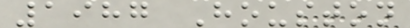1987 Houston
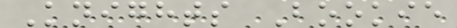Knights Bookie
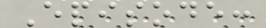Episode:
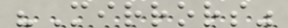"Mirrors"
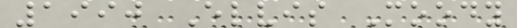1990 Elvis Moody
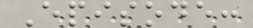Episode:
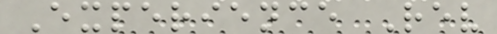Experience Rev
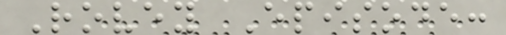Rovey Episode:
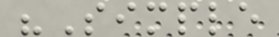"Simple
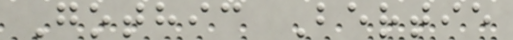Gothic Bertie
